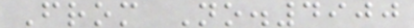From No.4900
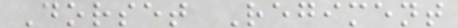Dorset Regiment
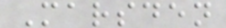Marsden
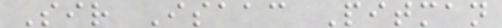Sir Isaac Pitman
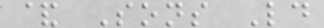& Sons Ld
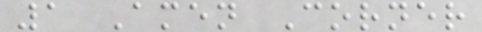1 Amen Corner
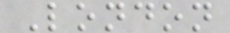London
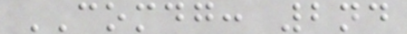COMDG: 2nd
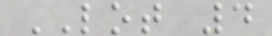LOT 4
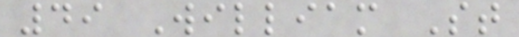49 William St
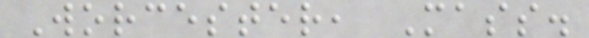Worcester, Mass.
